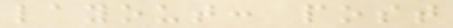layout: post
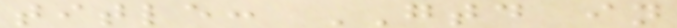title: GTD in
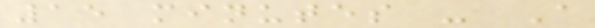15 minutes - A
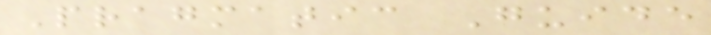Pragmatic Guide
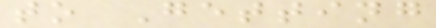to Getting
